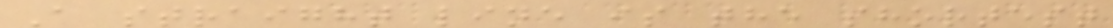A straight line is the shortest
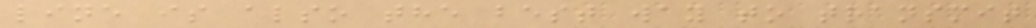line is also the best way to transmit
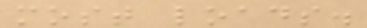most loads.
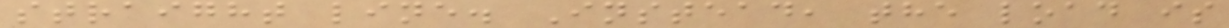straight line. Instead, the load is
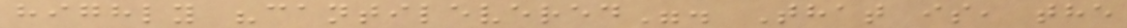highly "cantilevered". That is, the
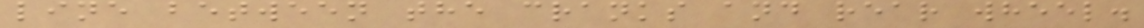line between the cranks and rear wheel.
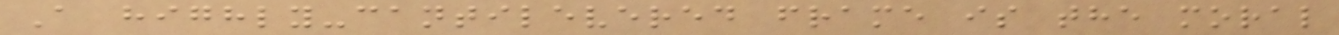A highly-cantilevered frame is the moral
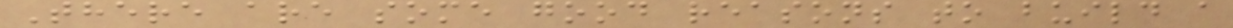There are some good reasons to build a
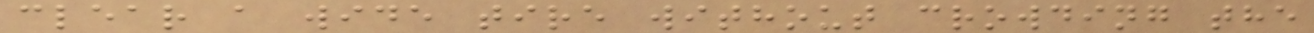clear a wide tire without crowding the
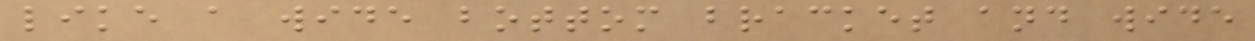like a wide bottom bracket and wide
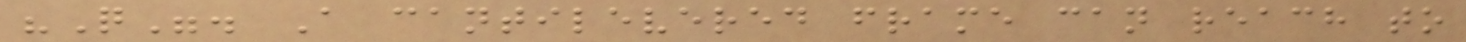"Q". A cantilevered frame can reach to
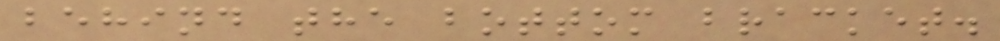behind the bottom bracket.
